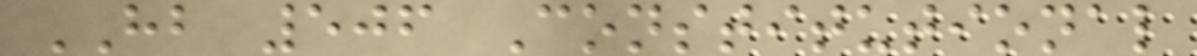HB 506 Constitutional
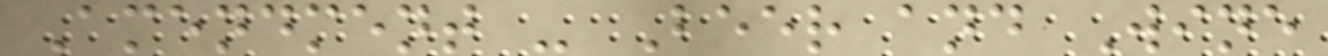Amendment - Beer and Wine
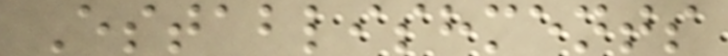Establishments
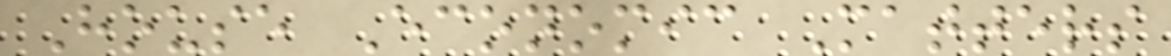House Economic Matters
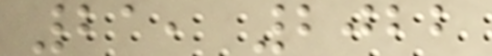21, 2022
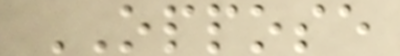OPPOSE
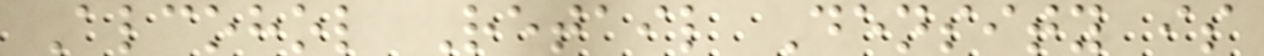Alcohol Retail Density is
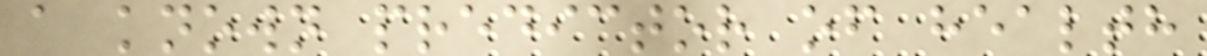a known predictor of health
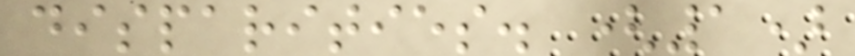disparities. (1)
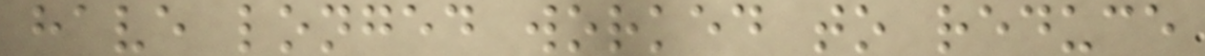have longed worked to reduce
